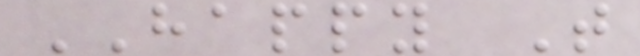HAPPY T
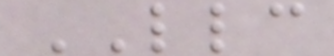LLC
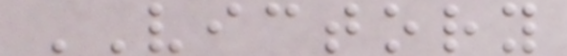VICTORY
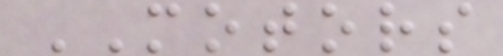MOTORS
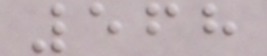568
